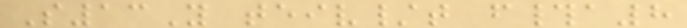S13Y teiv/t f#a8
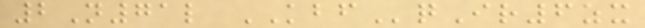2N71l KBFqIr6zx
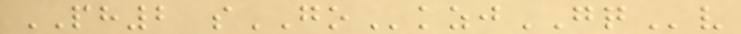PH2 sGOkzjGQv
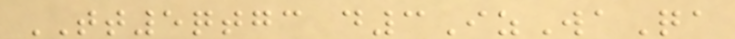TT5qtgc d3IzWaQa
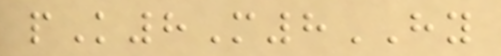pK8M8HY
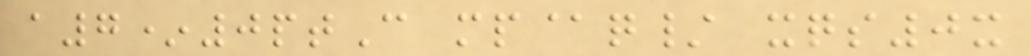a7*0ptC mp@q/ xqs0x
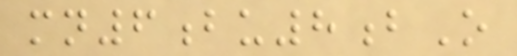mn6bu8bO
